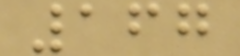167
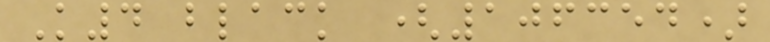K4 black (106354)
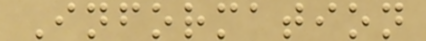Information
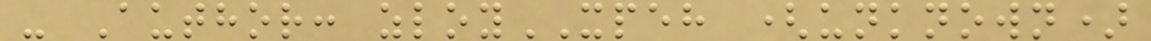- Author: zloyXPEH (unknown)
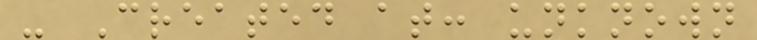- Created at: unknown
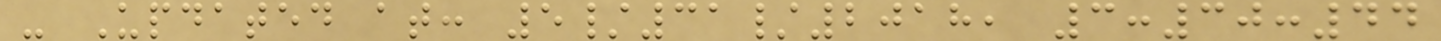- Updated at: 5/31/2018, 3:30:44
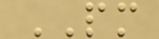PM
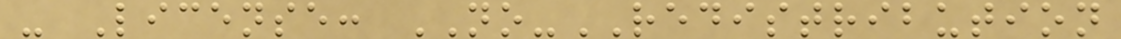- License: NO-REDISTRIBUTION
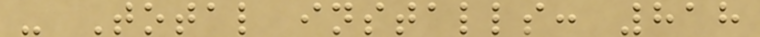- Total installs: 818
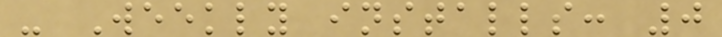- Weekly installs: 0
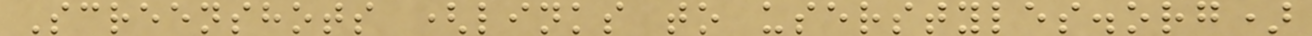Screenshots (links to userstyles.org)
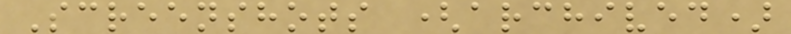Screenshots (archived)
